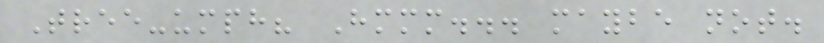Tree-umph? Hmmm... maybe not.
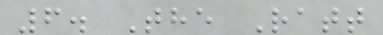6. The Ratt
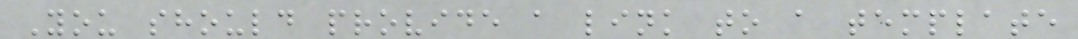You should provide a link to a template
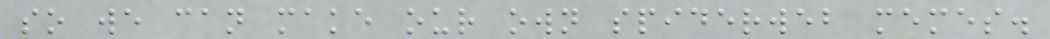so we can make our own spiderweb memes.
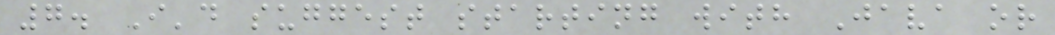7. I'd suggest starting with Java or
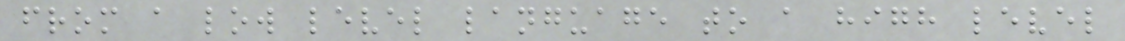from a low level language to a high level
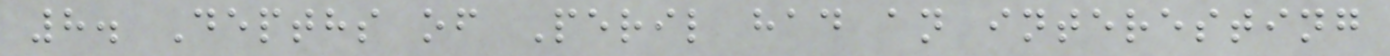8. Depths of Peril had an interesting
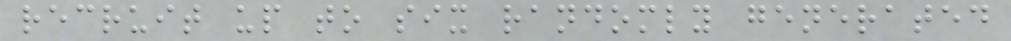recruit up to six randomly generated
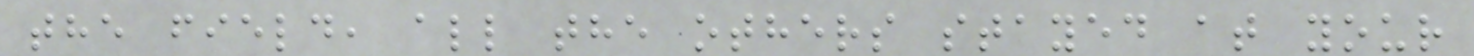the field, all the others stayed at your
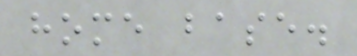home base.
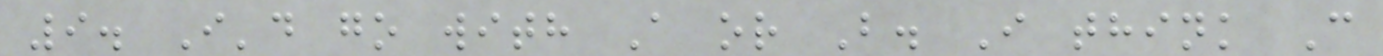9. I'd go with A or B. I think C
